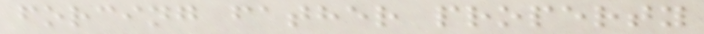forcing father property
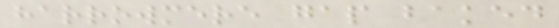harrowmere gap baked
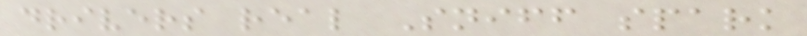drivers real Sniff spark
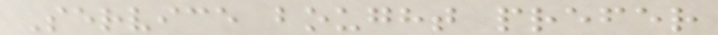Service bought prefer
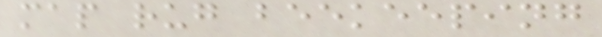map rug beekeeping
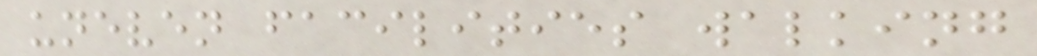uneven facilities walking
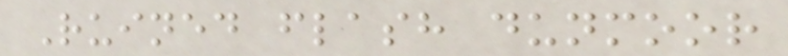Ruined flash dunmoor
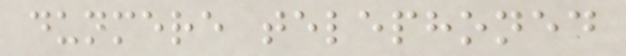dunmere telephoned
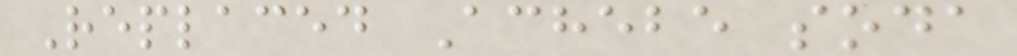Replaced Achebe soda
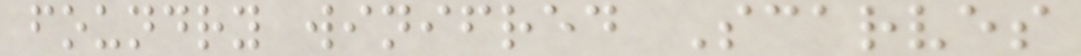foundry winifred Scarves
